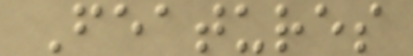Features
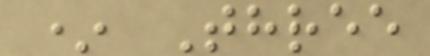* Three
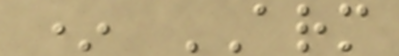* ARM
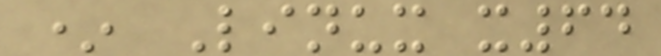* Linux x64
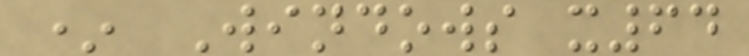* Windows x64
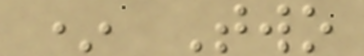* Two
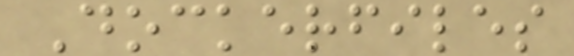Dockerfiles
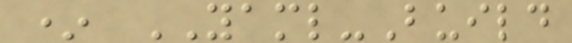* YAML-Build
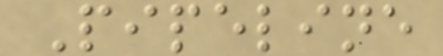Pipeline
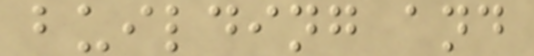building and
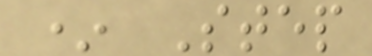* Step
